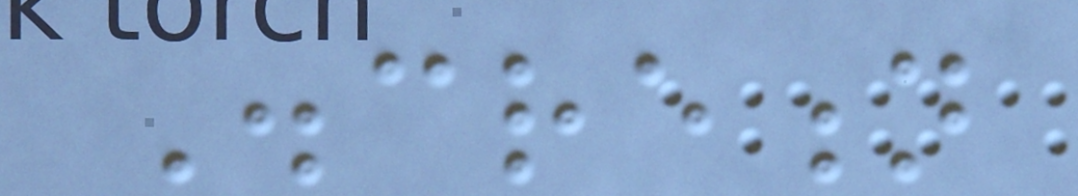Discretion
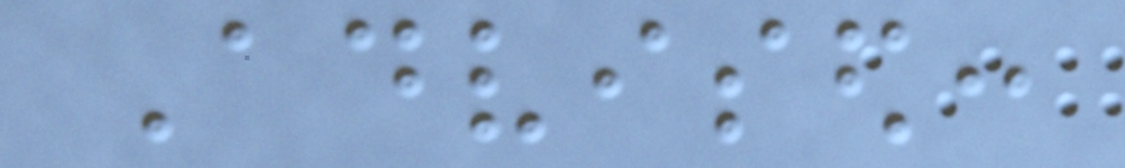Advised:
